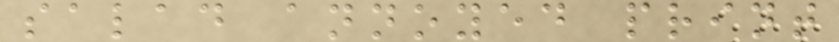salad annoyed print
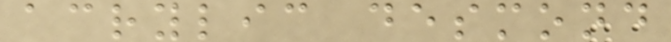acrylic desmond
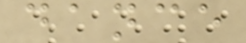dance
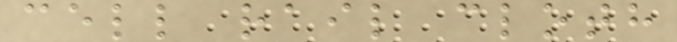cell rail cloth
